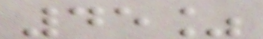45%
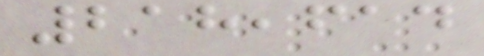218,614
